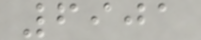6901
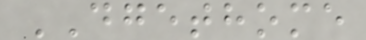DGETHOME
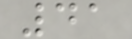41
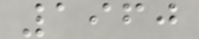1960
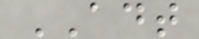ADT
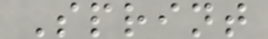Sprint
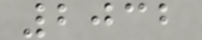2032
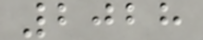2028
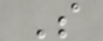S
